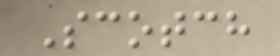Scotch
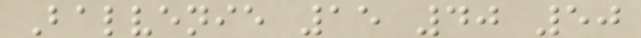Balvenie 15 40 50
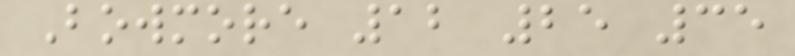Bowmore 12 25 35
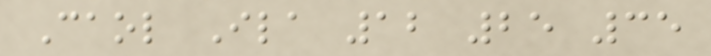Caol Ila 12 25 35
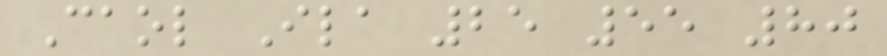Caol Ila 25 55 80
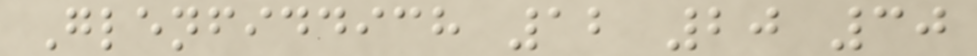Glenfiddich 12 20 30
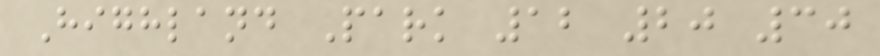Highland Park 12 20 30
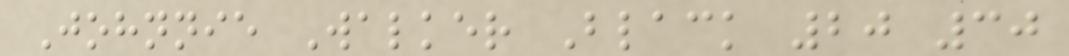Johnnie Walker Black 20 30
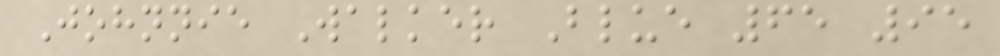Johnnie Walker Blue 65 95
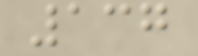137
